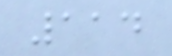114
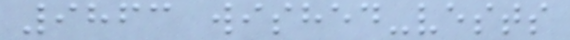9863 wished-vests
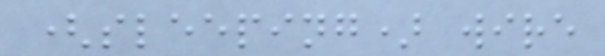(sleeping) wire
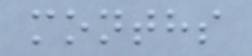months
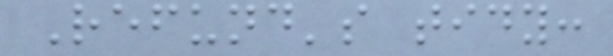Refund's tidy:
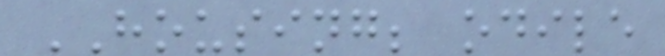HOUSING; odile
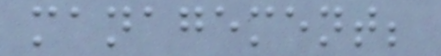management;
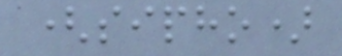(sipho)
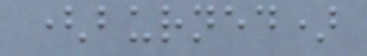(burned)
